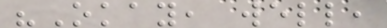"Okay, well,
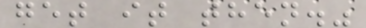get it then."
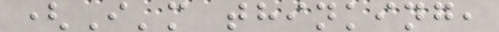(I'm thinking,
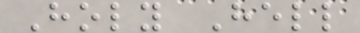Holy Hell
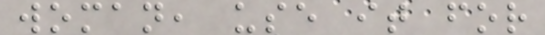woman, use it for
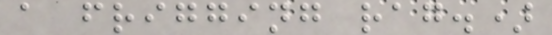a frigging rag.)
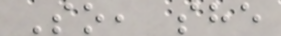So, she
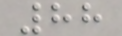88
